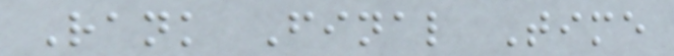Rank Final Time
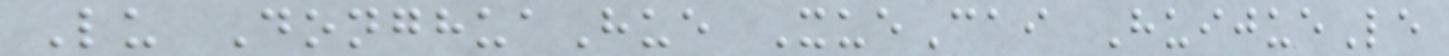Lu DonghuaHue XueCai HuijueLe
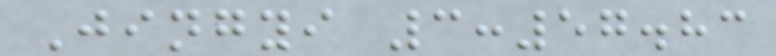Jingyi 3:57.83
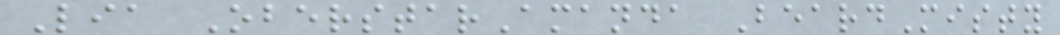Lia OberstarAmanda BeardMisty
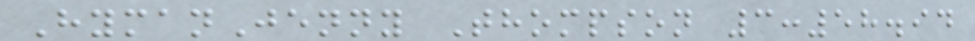HymanJenny Thompson 3:58.94
